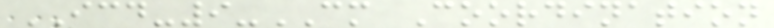ICD-9-CM Coordination
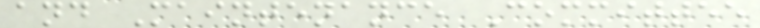and Maintenance Committee
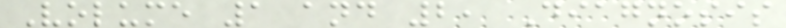Volume 1 and 2, Diagnosis
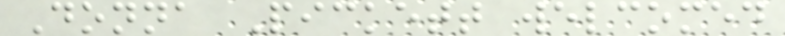Donna Pickett welcomed
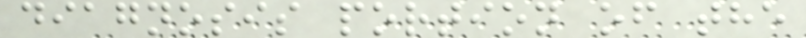diagnosis portion of the
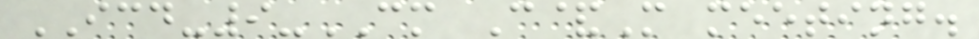ICD-9-CM C&M meeting.
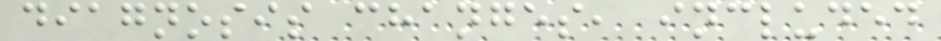diagnosis changes, included
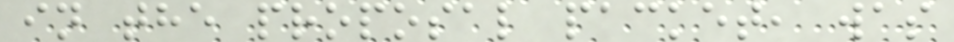in the proposal packet, was
